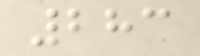283
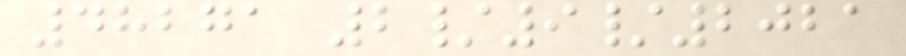48271 2/9/2021
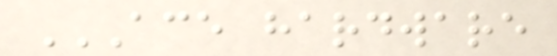ACE HARDWARE
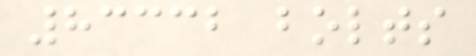83332 bolts
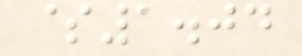$1.04
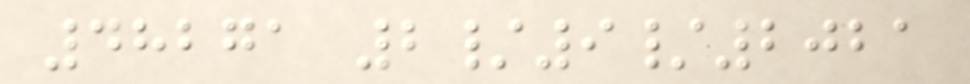48271 2/9/2021
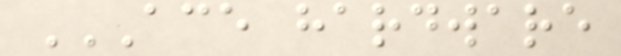ACE HARDWARE
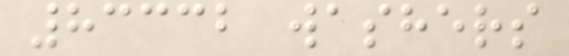83332 washers
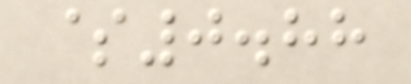$0.88
